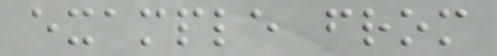example from
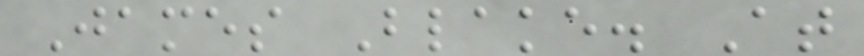James Blake. At
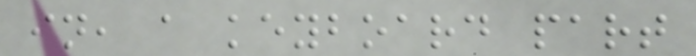in, a keyboard part
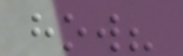how?
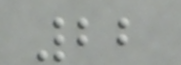22
